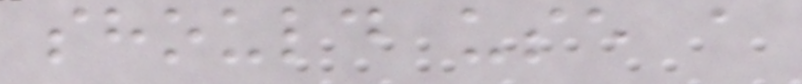should use a
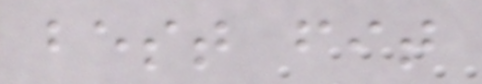best fit
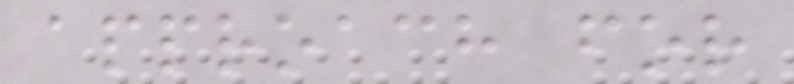approach for
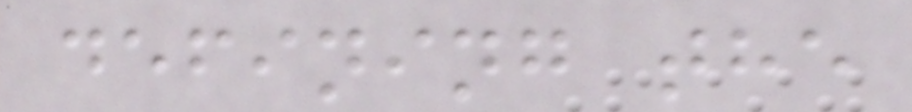defining the
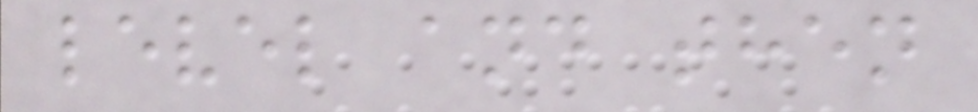level and then
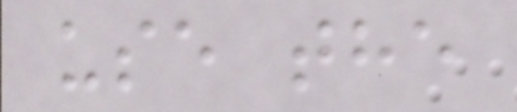use the
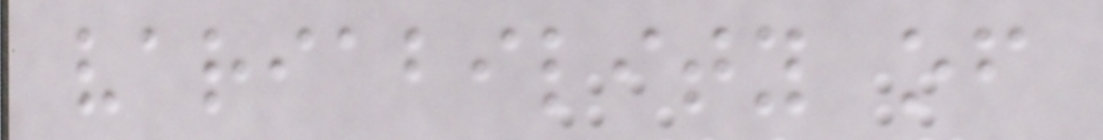variability of
